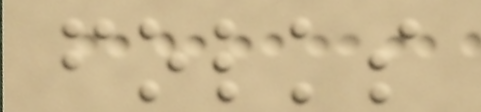folks
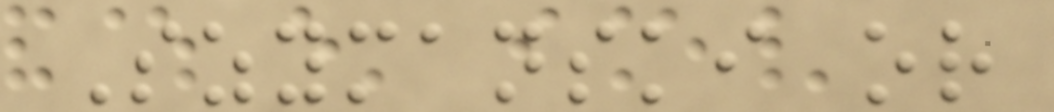Szymanski or
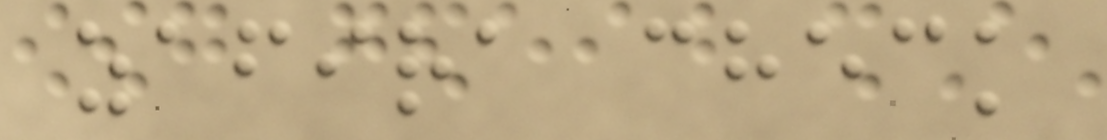zafira check
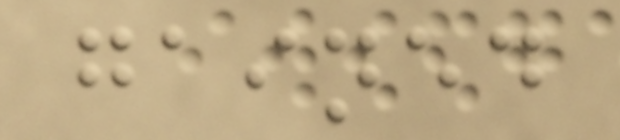gained
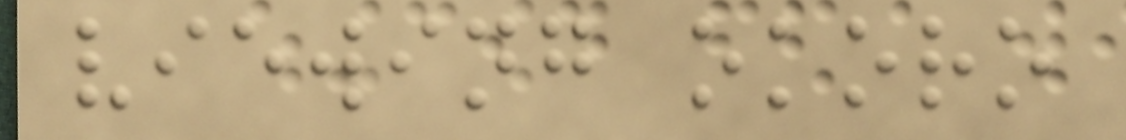viewing okoro
